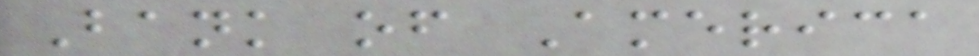Bank of America
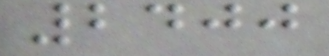2400
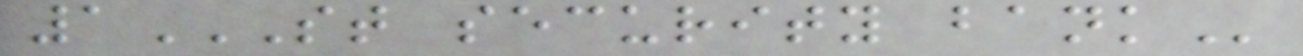1ST SECURITY BANK
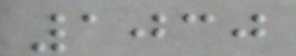1030
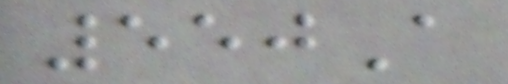550A
